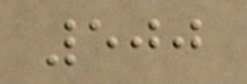500
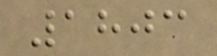1803
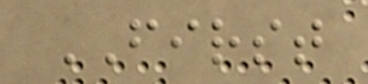FIRST
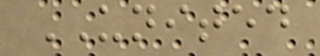UNITED
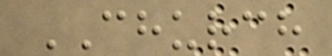CHURCH
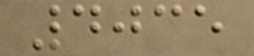4035
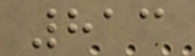813
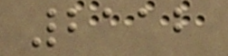2112
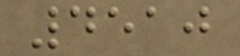4510
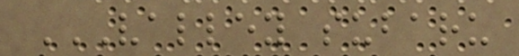VALLEY SUBARU
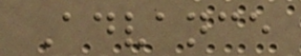Advance
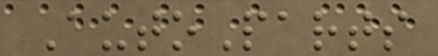AutoParts
